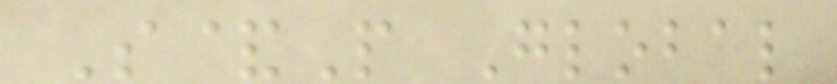S&P Global
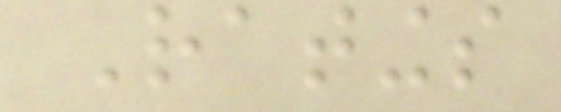Ratings
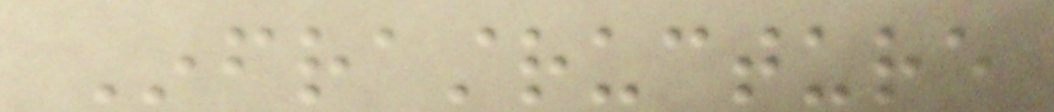Infrastructure
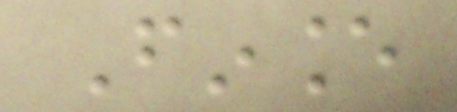Finance
